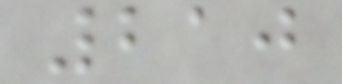210
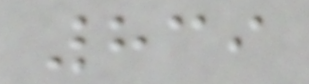839
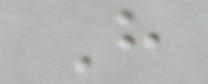H
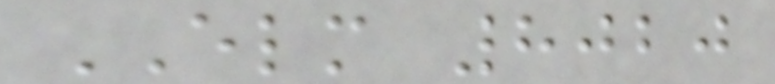ELM 8020
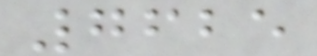7625
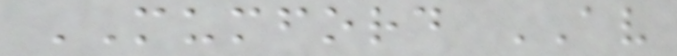MUMFORD AV
